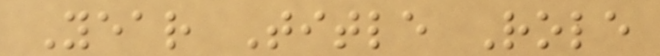Year Title Role
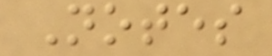Notes
